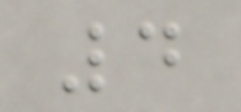4
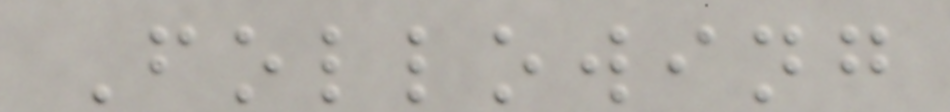Following
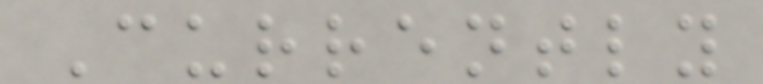Currently
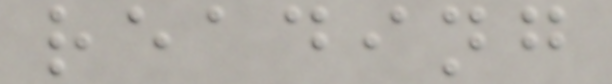reading
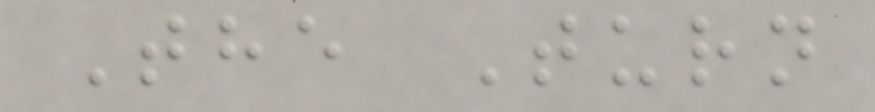The Turn
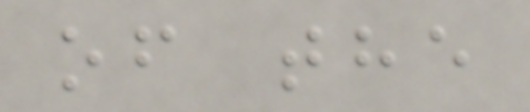of the
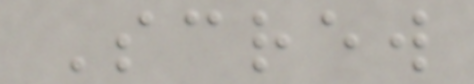Screw
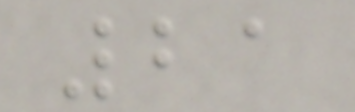21
